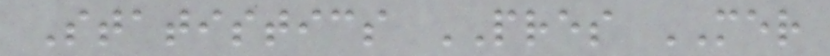Statistics PRES MER
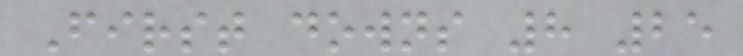First downs 8 25
